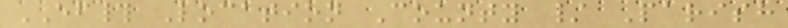EF# Location County / Parish
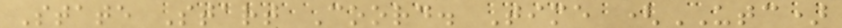State Start Coord. Time (UTC)
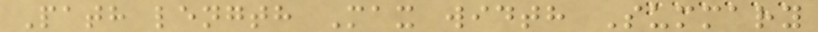Path length Max width Summary
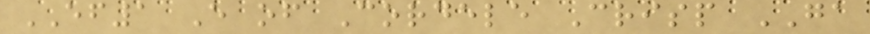EF1 E of Cordele Crisp GA
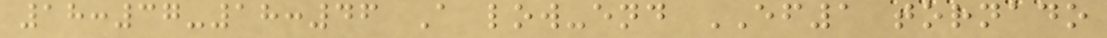18:37-18:46 A low-end EF1 tornado
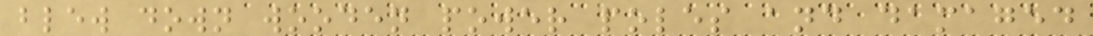blew down wooden power poles and damaged
